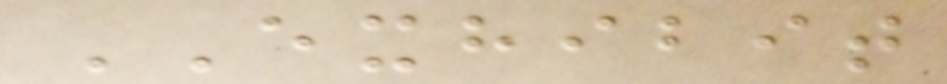EXHIBIT
